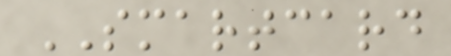SMARTCARD
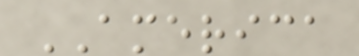AMERICA
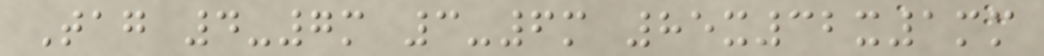Tag 4-7m 3-6m 85x32x1mm
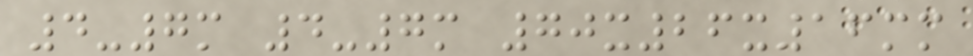4-7m 4-7m 70x26x16mm
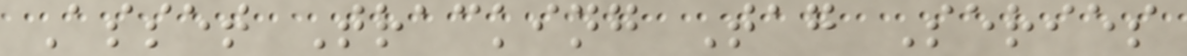Asset Tracking Tag Series
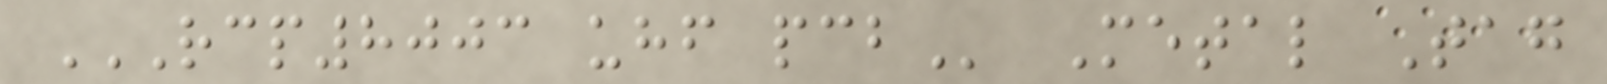RCP8003 UHF PCB Metal Tag
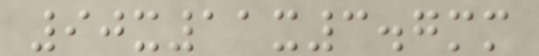90x11x3.7mm
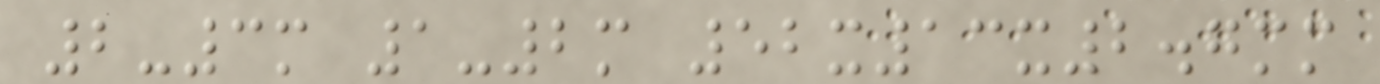2-3m 1-2m 52x13x2.7mm
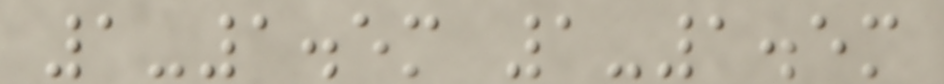1-1.5m 1-1.5m
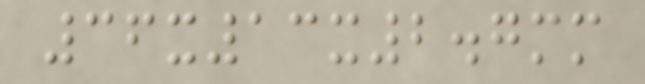36x13x2.7mm
